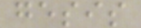gesis
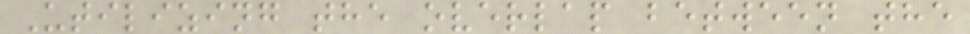Utilizing the overlap between the
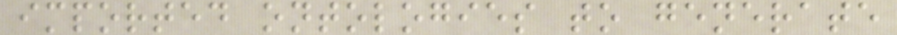imported ontologies to generate
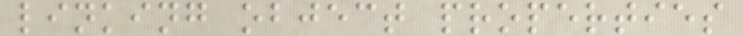linking object properties
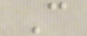C
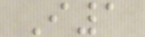I1
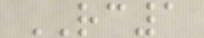RC1
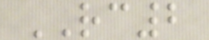RC2
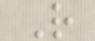R
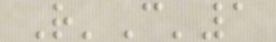R'C'1
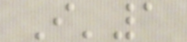I'1
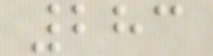283
